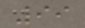99
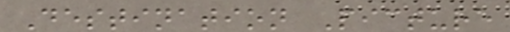Destination Picture
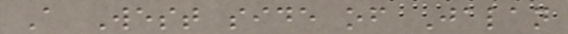A West side of Jalan
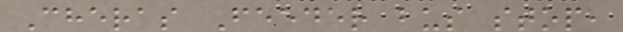Cheras Feeder bus stop,
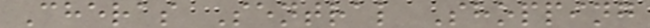Cheras Sentral Shopping
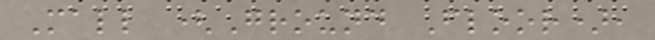Mall (Ground Floor),
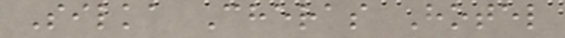Silka Cheras Hotel
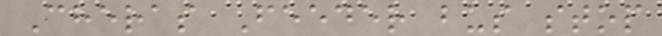Cheras Feeder bus stop
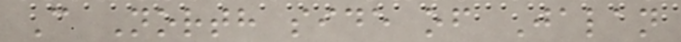C North side of Jalan
